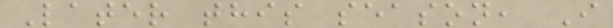Later this season, I
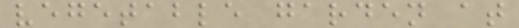vegetable garden at
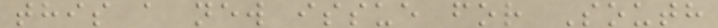this a new issue for South
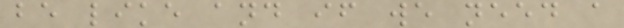be like and if we need a
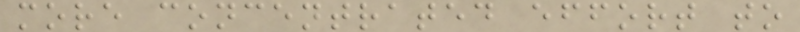more concentrated effort to
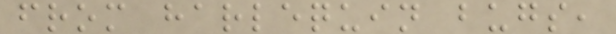from harlequin bugs,
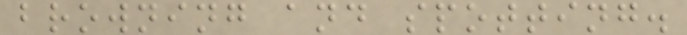browning and spotting.
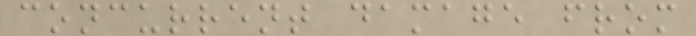concurrent damage from
